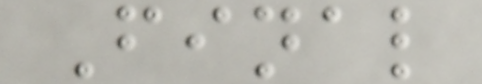Final
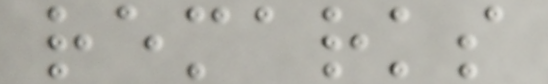remarks
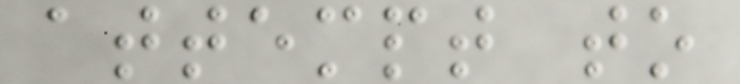attempt to
